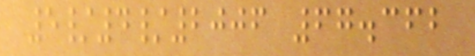5/4/2006 67.362
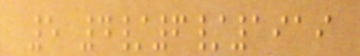5 4/6/1919
